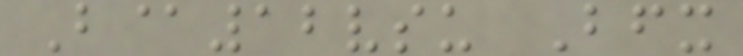B@12vsu Bfx
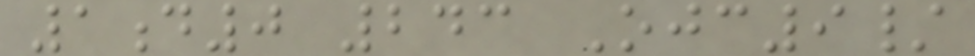1d0 243 Ojc9/
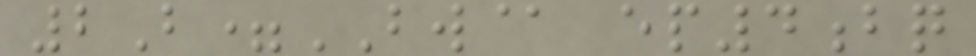2B=BW@ ep4bq
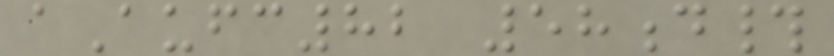aAufc82 58d#
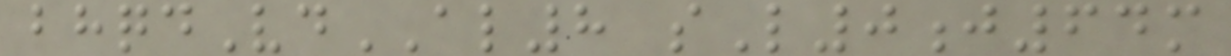bhqdVdAL8 sL0j64m
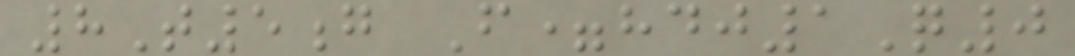8T5g F=hdj1Q0
